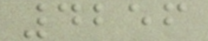4256
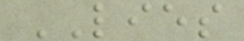LIES
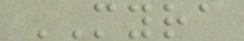MYRA
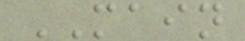MAIN
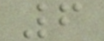6
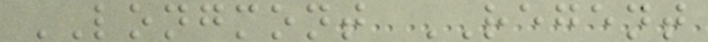LONGMONT REGENT
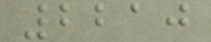2210
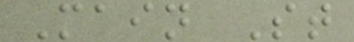Main St
